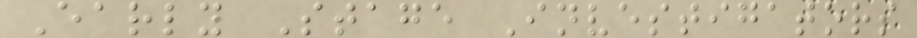Early Stage Investigators
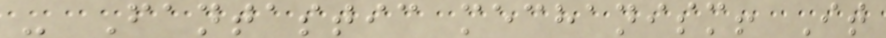- Fantastic mechanism! It
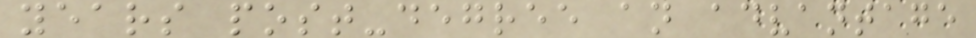years post-degree an advantage
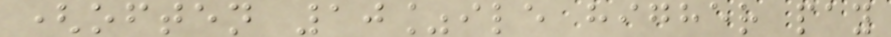(often 10%ile higher pay
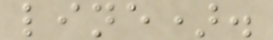line).
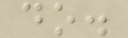do.
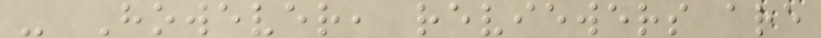- However, reviewers are
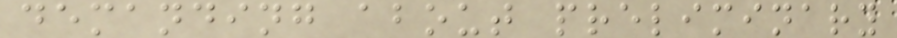demanding about preliminary
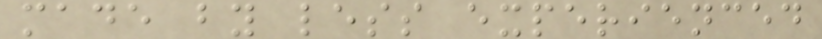made by less experienced
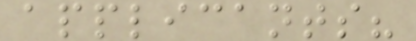applicants?
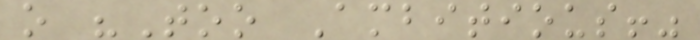o "Too Ambitious!"
